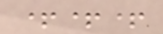+++
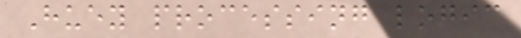Huey processing logic
